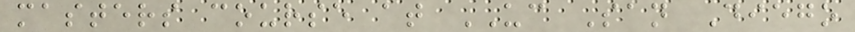masters course at UC San Diego
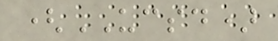(UCSD)
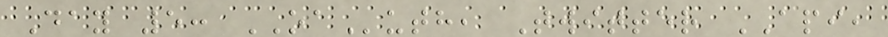Day 5: OAuth, Twitter API,
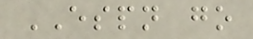ESPN go
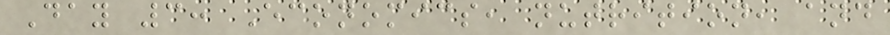Day 3: Economics, nutrition, and
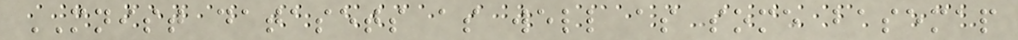MNIST datasets as well as some basemap
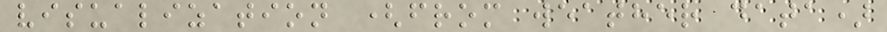visualization (from weather data)
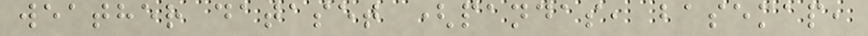weather dataset (pandas, basemap,
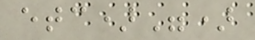etc)")
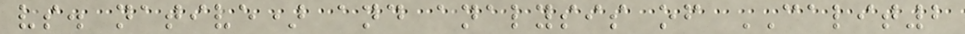vs. native) and analysis of CALIT2
